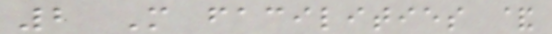2 More facilities &
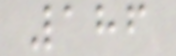186
